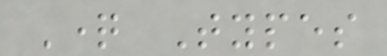Question Types
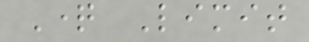Question Limit
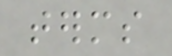terms
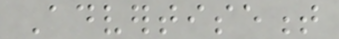Advertisement
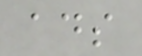ads
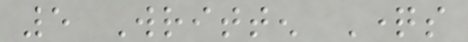5 Written Questions
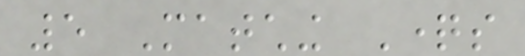5 Matching Questions
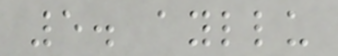5. ayllu
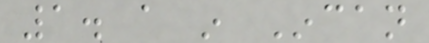1. a in Incan
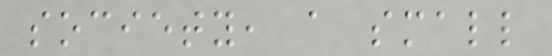society, a small
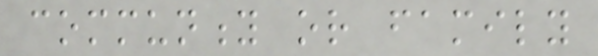community or family
